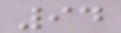94
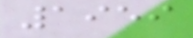1959
